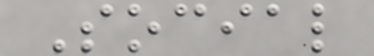Social
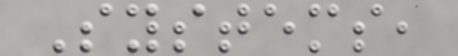Systems,
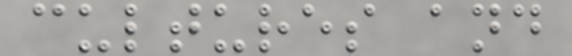cultures and
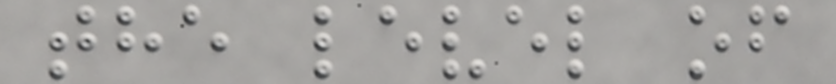the level of
